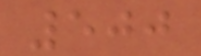500
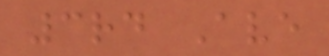3rd Ave
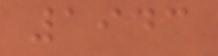1943
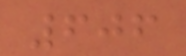606
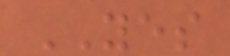YES
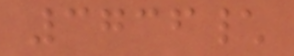3736\
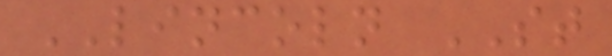LINCOLN ST
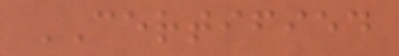CERTIFIED
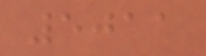5011
